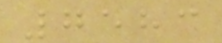7583
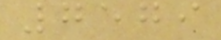7579
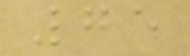75
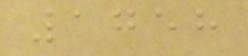1758
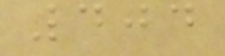404
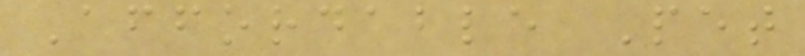Affordable Pet
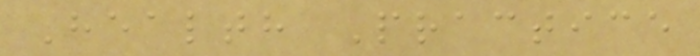Health Practice
